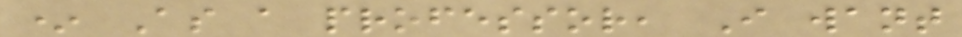* As a professor, I want
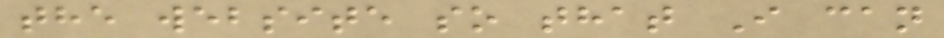the website so that I can
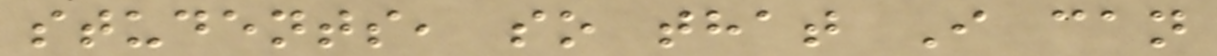students, so that I can
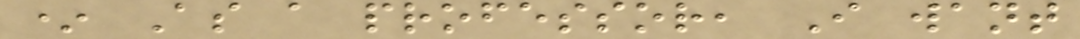* As a professor, I want
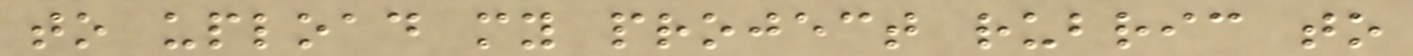to upload my project rubric to
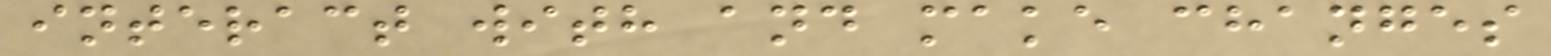interact with and make changes
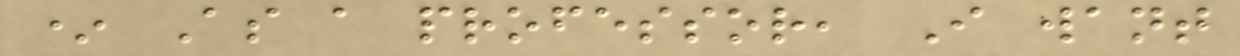* As a professor, I want
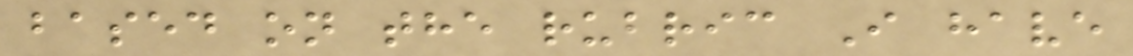based on the rubric I have
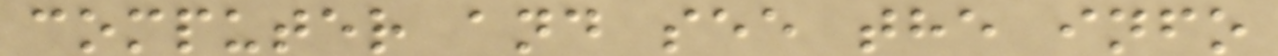computer and see the info
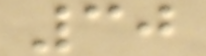30
